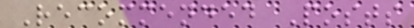Recommended Posts
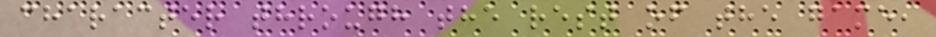character through the rest of the game,
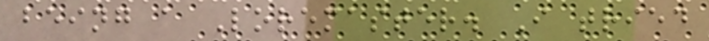being a Loremaster. I tried
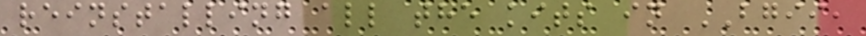reinstalling all the kits in BGII,
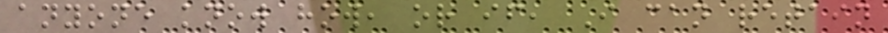anyone know how, or if, I can retain
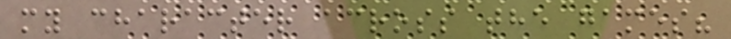my character across the games?
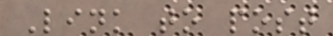Link to post
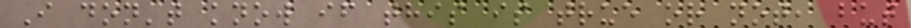I don't know if this is true or not, but
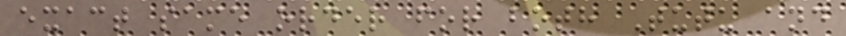exact same order for both Tutu and
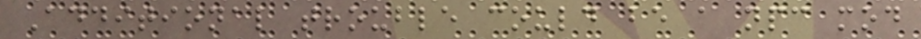Additional trouble could be a npc mod
